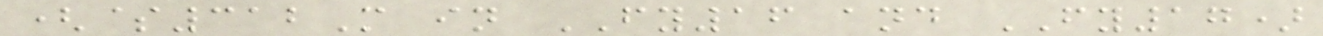($312M in FY16 and FY17)
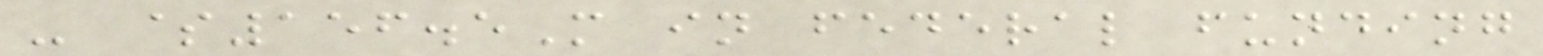- $156.5M in federal funding
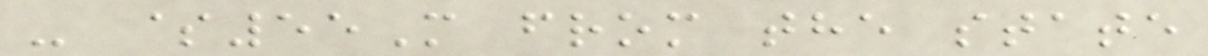- $55M from the state
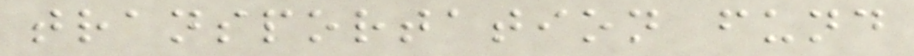transportation fund
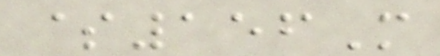$156M
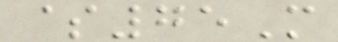$75M
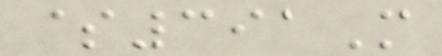$391M
